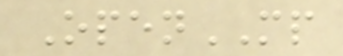OpenMP
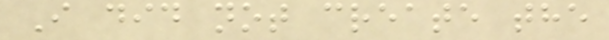I did not create the
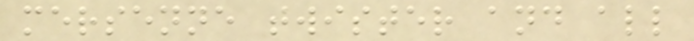mersenne twister and all
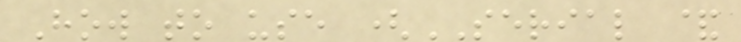How to use (SERIAL &
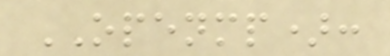OPENMP):
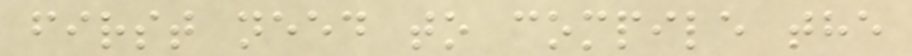first need to compile the
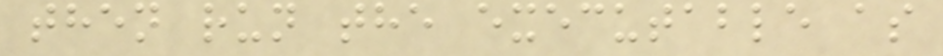then run the executable as
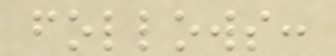follows:
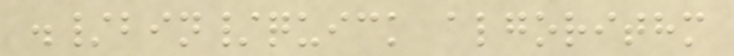./bin/quick algorithm
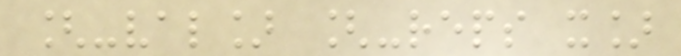[-val] [-reps x]
